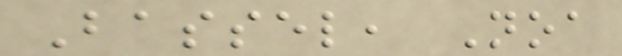Bassel, Noa
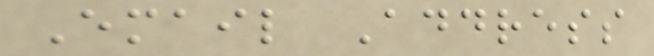Email Address
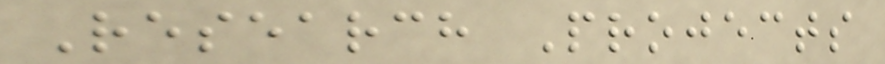Research Projects
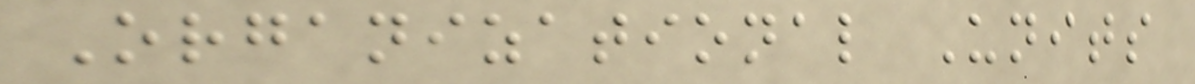Organizational Units
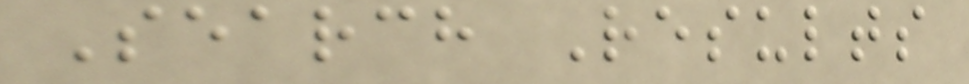Search Results
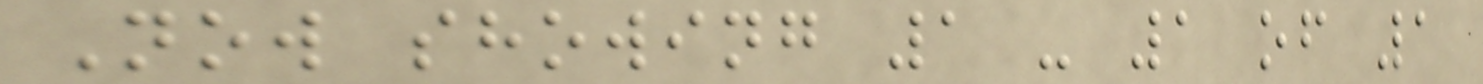Now showing 1 - 1 of 1
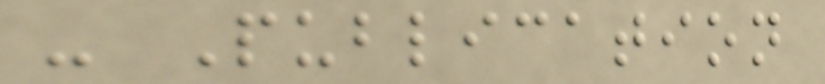- Publication
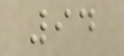94
